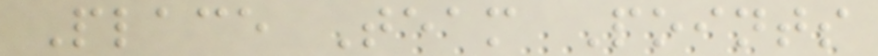Place Team Points
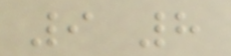9 8
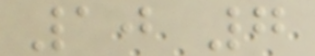10 7
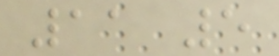11 5
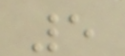5
